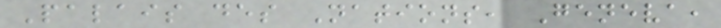Palais des Nations, Geneva,
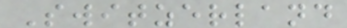Switzerland
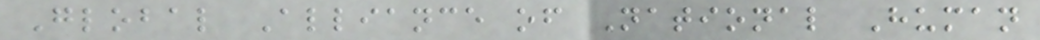Global Alliance of National Human
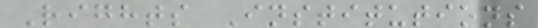Rights Institutions
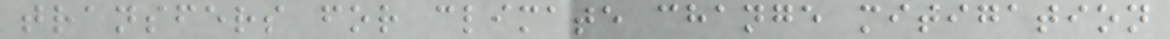transfers for climate change mitigation
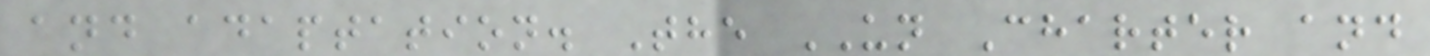and adaptation. The UN Charter and
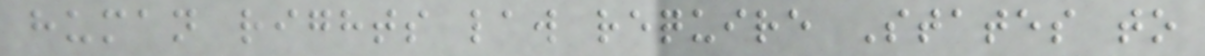human rights law require States to
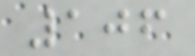106
